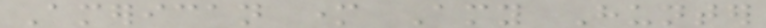American mother Amy Hunter
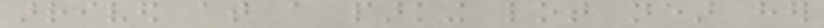arrived at a parking lot near her
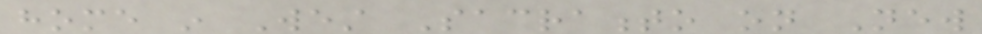home in West Sacramento on New
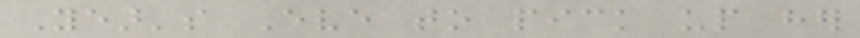Year's Eve to pick up her
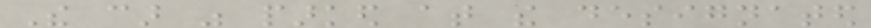The car was parked at the designated
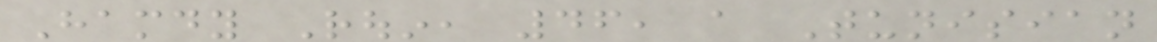Hamdy Rouin, 46, a Tunisian
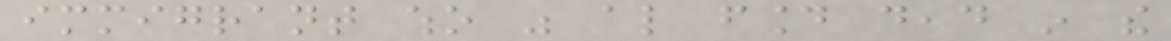immigrant who was also found dead in the
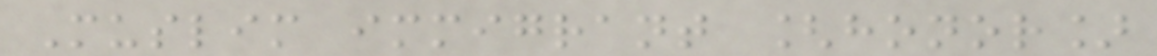Muslim immigrant [honor]
